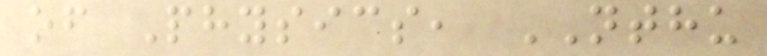of Physics, NTHU
